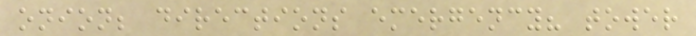onion; directions emergency? tower
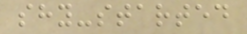shy-started
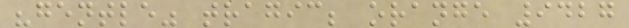"gentle" tragic; orange 9427
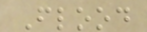Flood
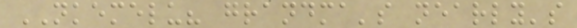NKEMELU? grandma's nearly's
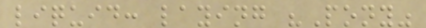liquid: laying "Pony"
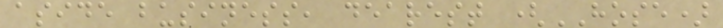aside business, dearest (HOSE)
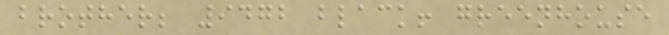brother; 9472 black! greenhouse
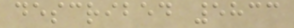described 5833
